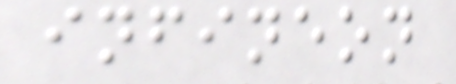infineon
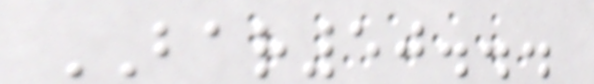BAR50...
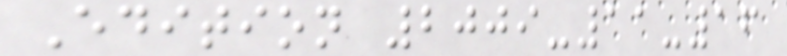Edition 2009-11-16
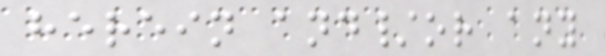herein and/or any
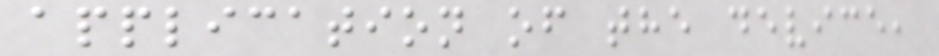application of the device,
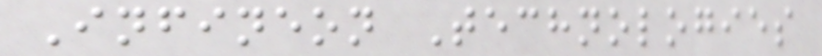Infineon Technologies
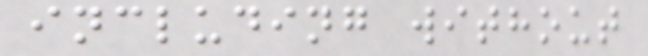including without
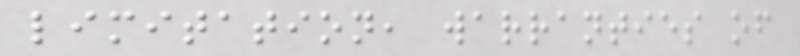limitation, warranties of
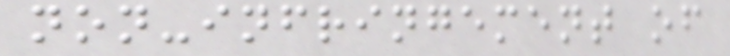non-infringement of
